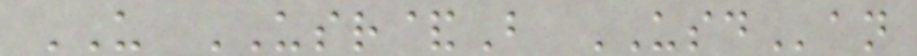US USR&B USDan
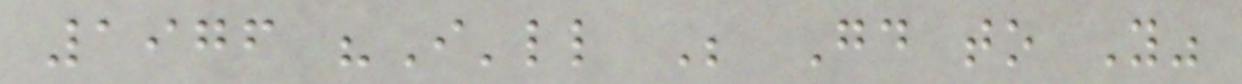1976 "I'll Be Good to You"
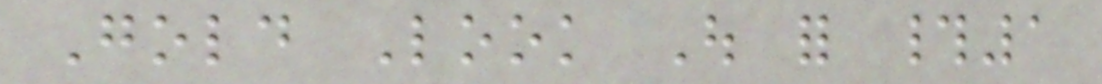Gold Look Out for #1
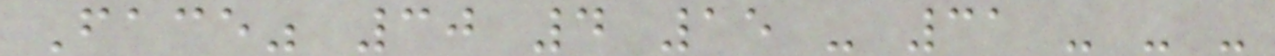Face" 30 4 15 - 31 - - -
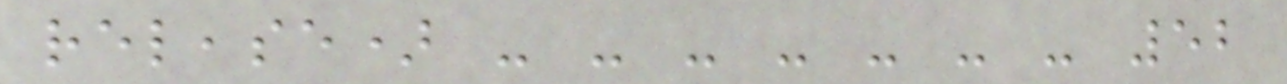release) - - - - - - - 52
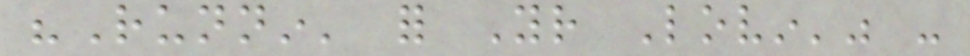"Runnin' for Your Lovin'" -
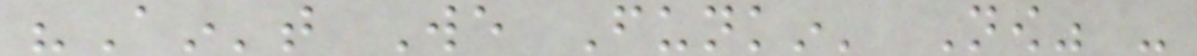"Ain't We Funkin' Now" -
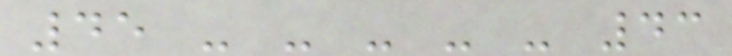45 - - - - - 43
